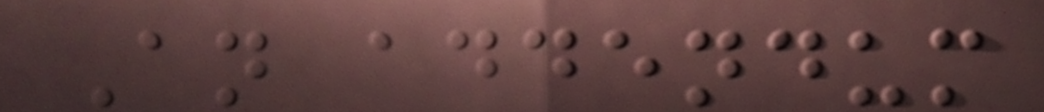An addendum
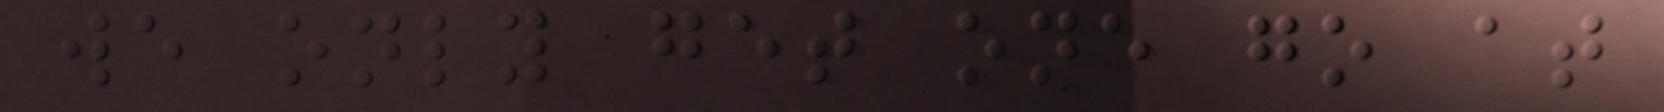we only get one go at
